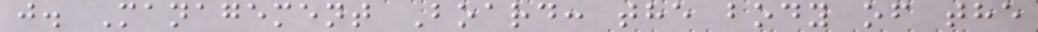j. Management Board: the body of the
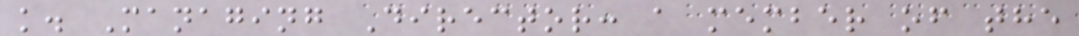k. Managing Director: a member of the
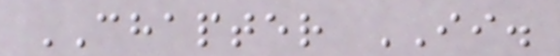CHAPTER II.
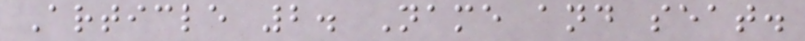Article 2. Name and seat.
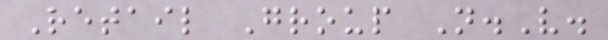Retail Group N.V.
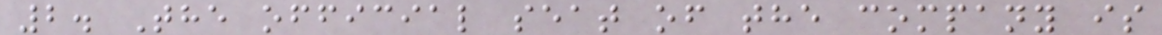2. The official seat of the company is
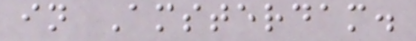in Amsterdam.
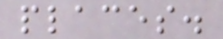places.
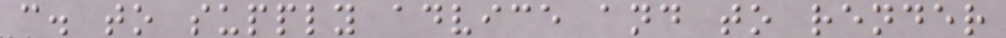c. to supply advice and to render
